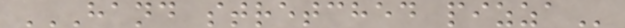HAND STRETCHED PIZZA
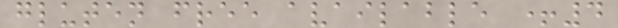gluten free available +4
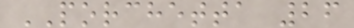PORCHETTA 26
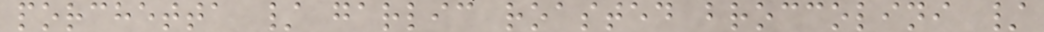porchetta / garlic roasted broccolini /
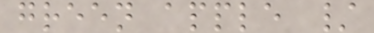green apple /
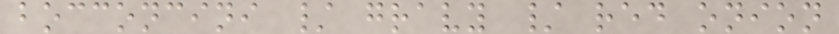bocconcini / gravy / red onion
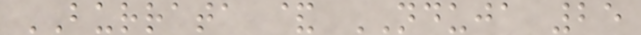BURRATA & NDUJA 25
